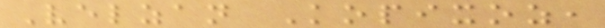Velzan Kopixoz,
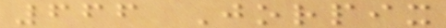666 Jorpix
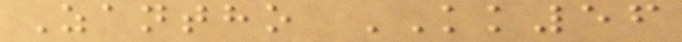Zantho KK56
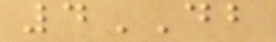4DB
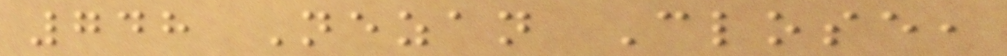748 Nezan Close,
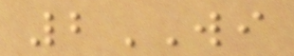2WI
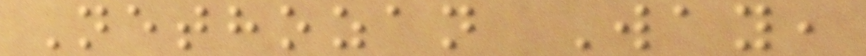Nethozan Way,
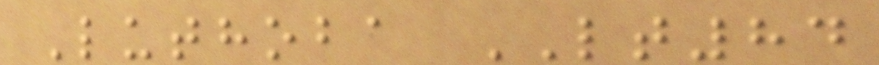Luthoba LT84
